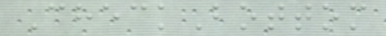CheckBottom
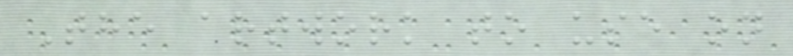The artwork to use on
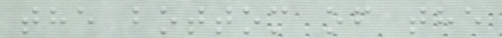the bottom of the
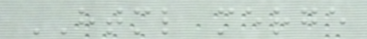HTML merge
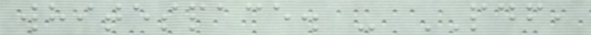whitespace. - PDF,
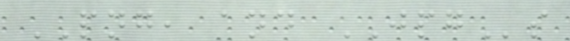PNG, and JPGs
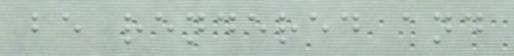be rendered and
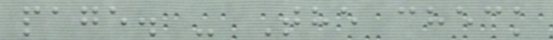page. - The check
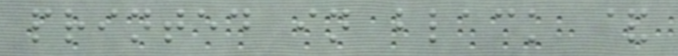printed in black &
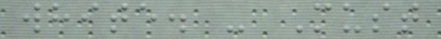white. - Must
